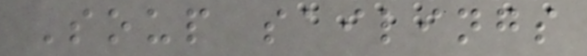Soup sailings
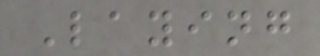Laying
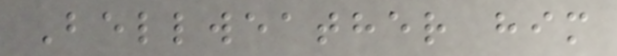Bellweather him
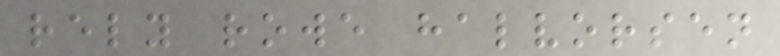rely rowe halvorsen
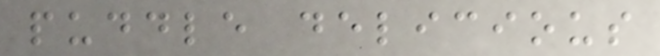puddle delicious
